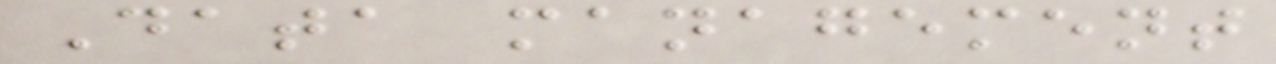Data management
